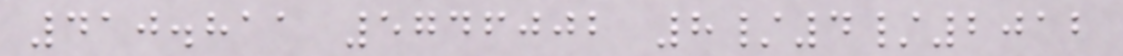410.811 5746002 8/4/2012
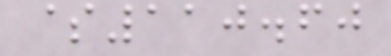$110.60
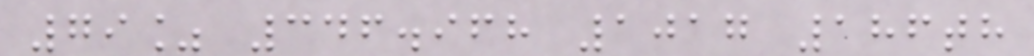79% 346.968 1017 186th
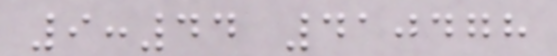9:44 410478
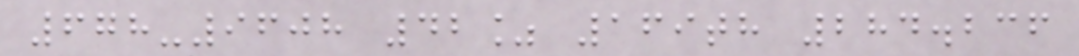678-9608 42% 169th 284.236
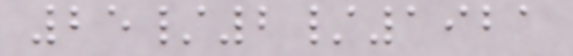25/2/1921
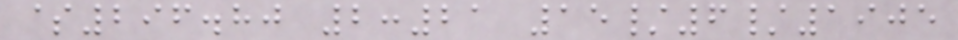$296.80 2:21 15/6/1905
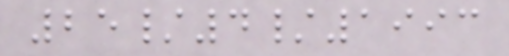25/4/1993
